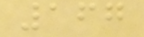167
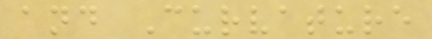and Curvature
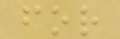for
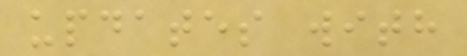updates with
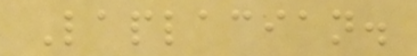Laplacian.
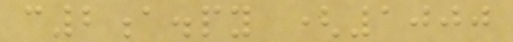c2a.py (1000
